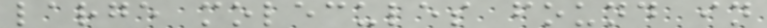large molecules found in
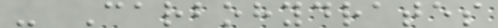- Carbohydrates
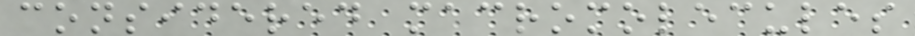considered macromolecules
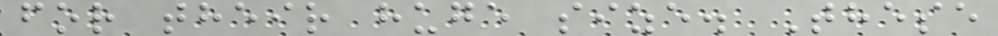for their huge size. These
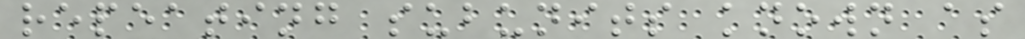repeating subunits known as
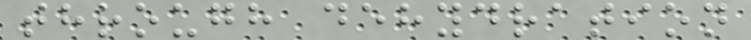through dehydration
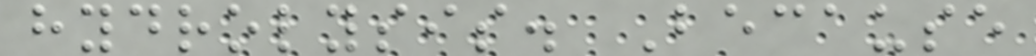hydrolysis. Because
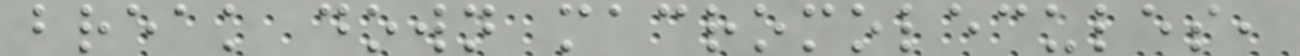break down macromolecules,
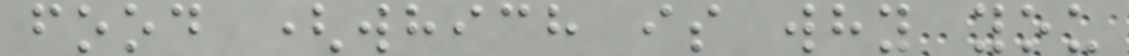food (which is why you
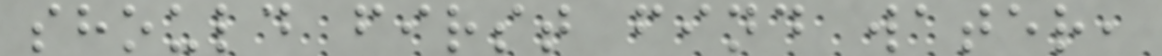should first find water,
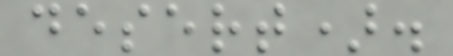desert).
